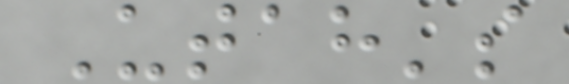Utah's
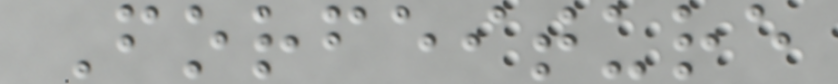Forfeiture
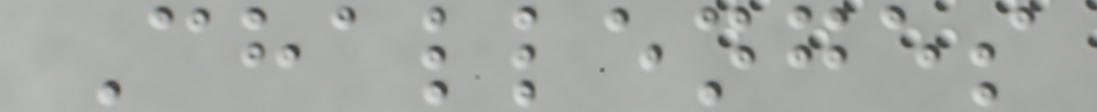Challenges
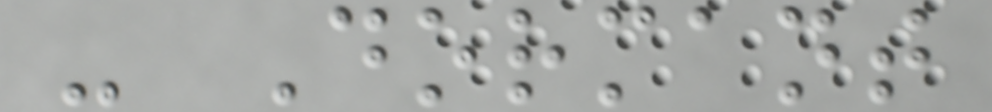- Dormant
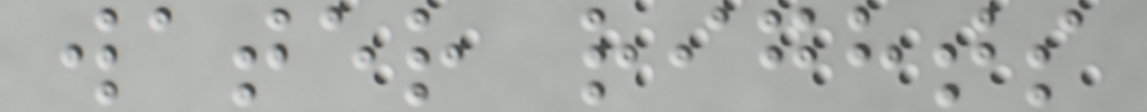water rights
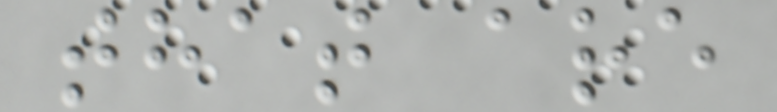that are
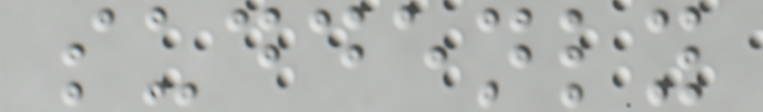suddenly
